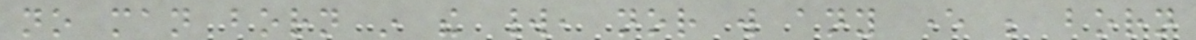no man born in the world, nor will any ever be born
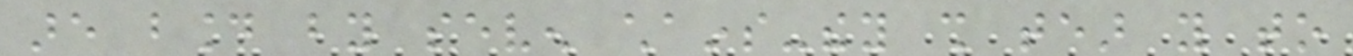are bound by seven chains-they shall tear you to
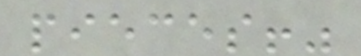pieces!"
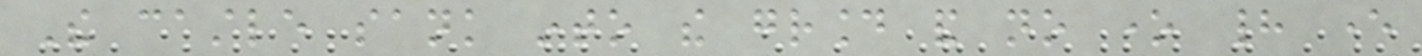The castle sank into the ground and no one had ever
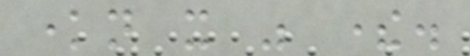known it was there.
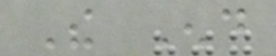The End
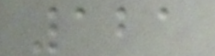121
